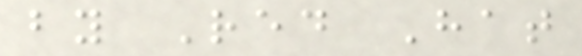by Red Hat
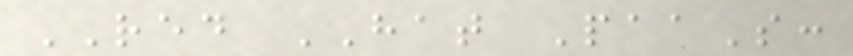RED HAT PaaS:
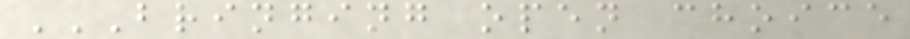BRINGING OPEN CHOICE
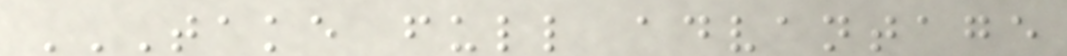TAKE FULL ADVANTAGE
